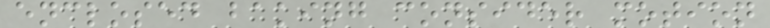enclosed baking consider motion
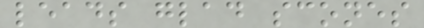leads glad scones
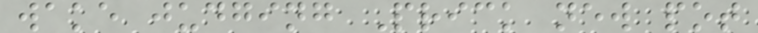wake judging Prick new pot
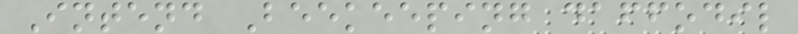Intend Beekeeping daffodil
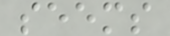seems
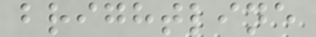brightline
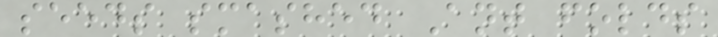seeds smashed Ant folds
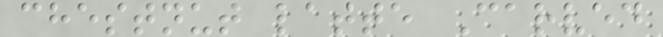chestnut latte Carved
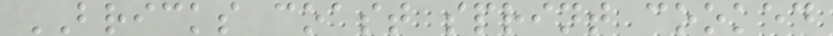BRICKS coast sprint cooked
